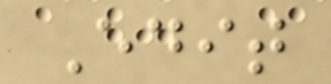Edit
